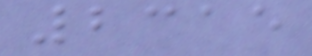2315
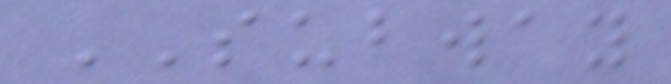SUBWAY
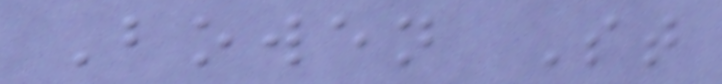Bowen St
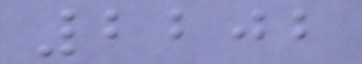2202
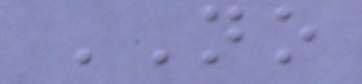NO
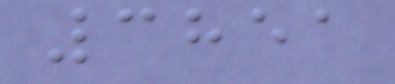3851
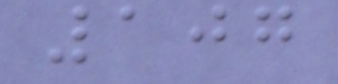107
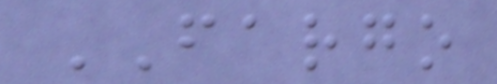FARGO
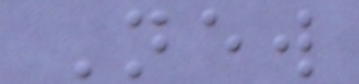New
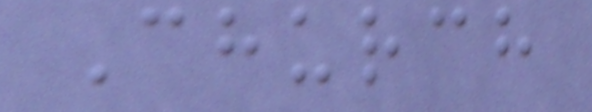Church
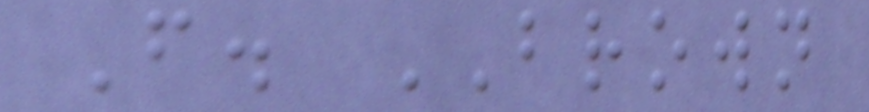F. BROWN
